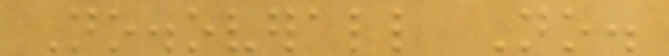No.overall No.
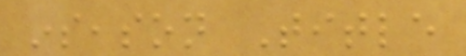inseason Title
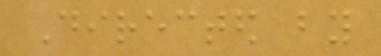Directed by
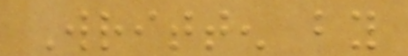Written by
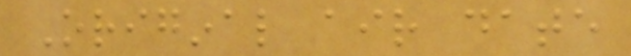Original air date
